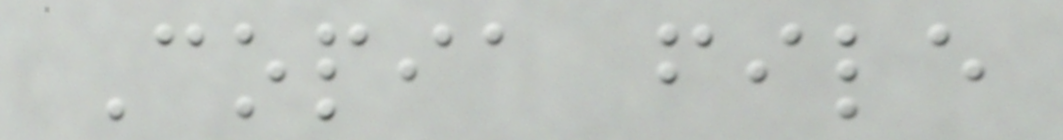Copia file
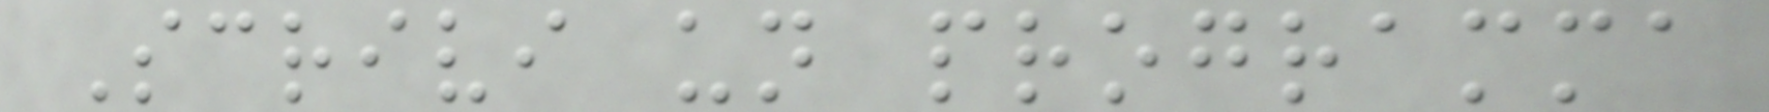Scrivi un programma
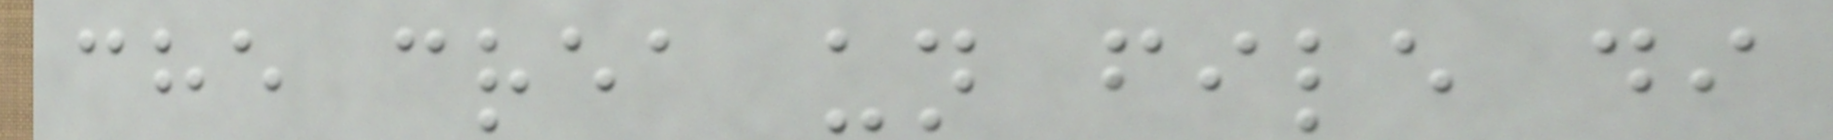che crea un file di
